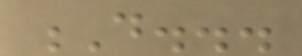D...
